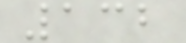132
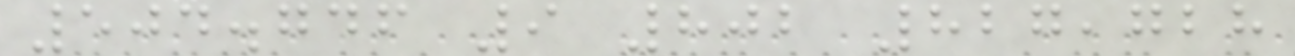504.746 9 802 827,728
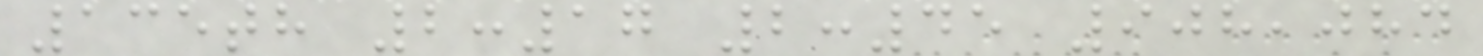135th 2:17 2:45 908,084
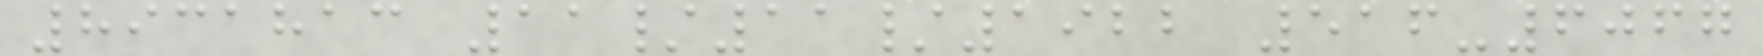8931813 11/11/1922 516-6067
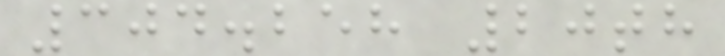304.258 20th
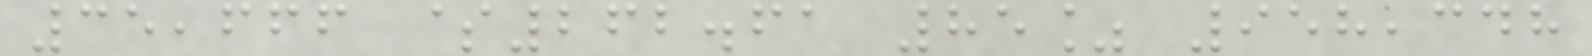35,666 $262.61 85% 958,348
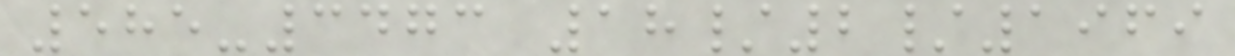585-3473 18/2/1969
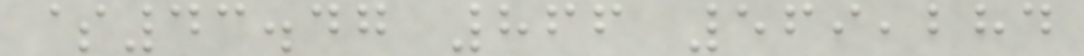$43.47 866 569,284
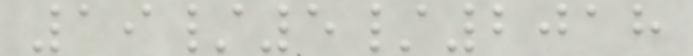19/5/2018
